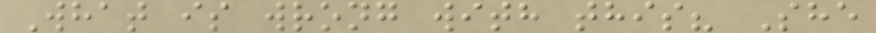What is wrong with this? She
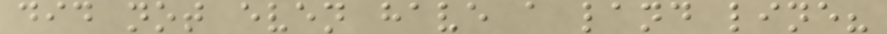did not even have a land line?
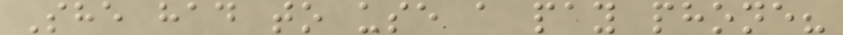She had to use a pay phone?
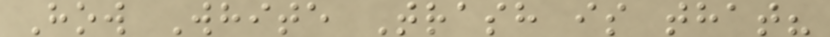How White Trash is that?
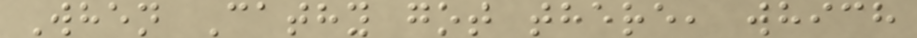When Cathy got there, which
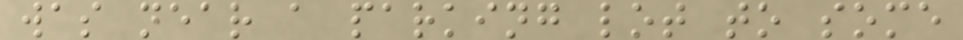was near a parking lot to some
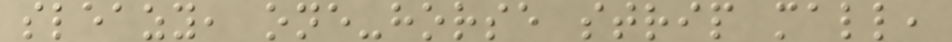sleazy, one-horse strip mall,
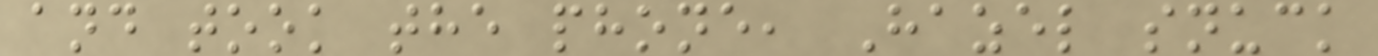and took the phone, Hazel snuck
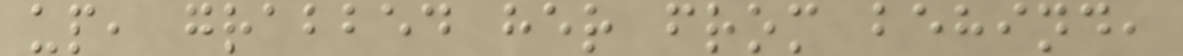up, grabbed her from behind,
